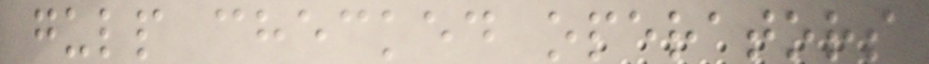gulp checked operators
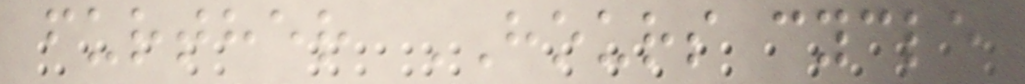further HOURS cycle
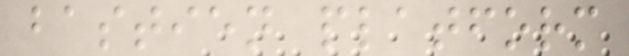bastien platform
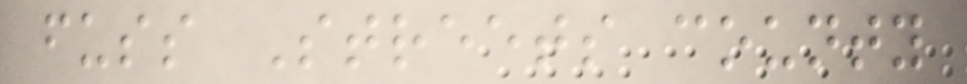fuss Streets county
